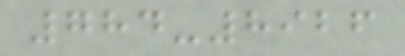784-8926
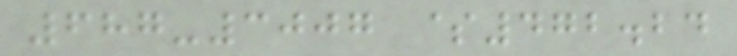687-3007 $472.24
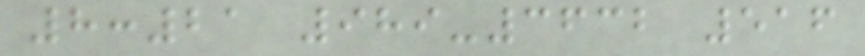8:21 989-3632 516
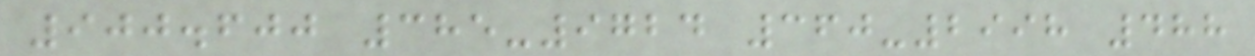900.600 385-9724 360-2998 488
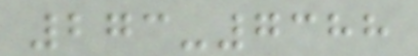273-7388
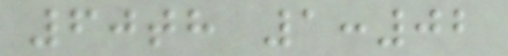60th 1:02
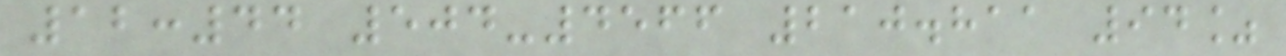12:44 504-4566 210.811 94%
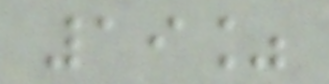19%
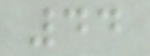44
